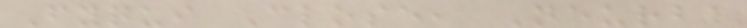Fyqui Close, Neurba
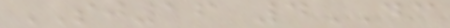SJ16 4DC
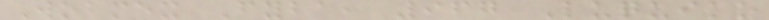Wobmex Fyba, 967 Luquiko
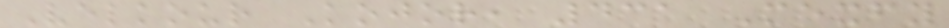Velkour Kojor, 431 Mexfy
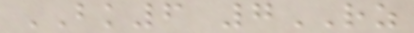BK6 7RZ
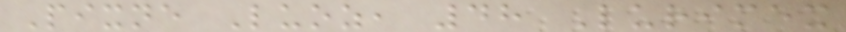Pixne Luoz, 48 Lurimex
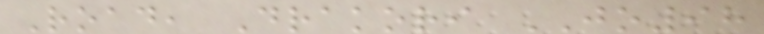Road, Drakori JO98
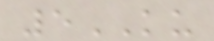5KU
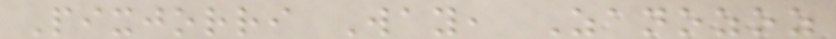Pixjorri Way, Zanozoz
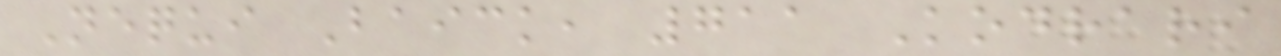Nequi Baick, 711 Kodrari
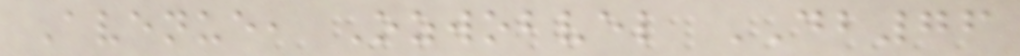Avenue, Ozwobvel DB76
